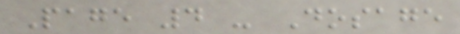Page 4 - Dosage
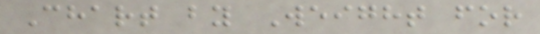Chart by Weight for
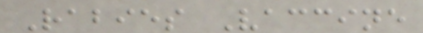Rabies Vaccine
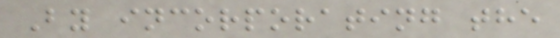By incorporating the
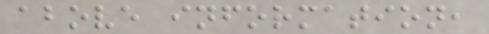above information,
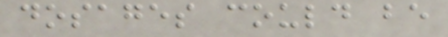dosages could be
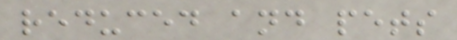reduced and pets
